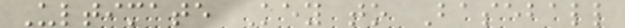Ultimate Key to Baseball
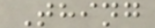Thing
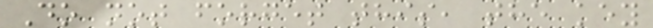Do not forget this, the key
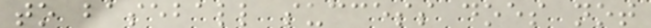to baseball success does not
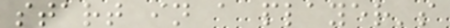start in a player's
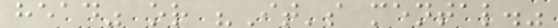head" or "It's mental."
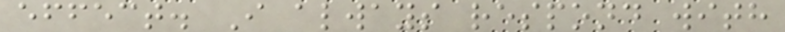effect. I always respond with
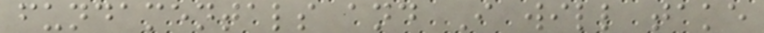fundamentals and I will take
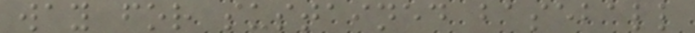way for sustained baseball
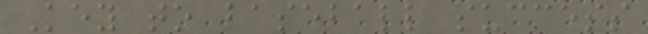Key to baseball success
